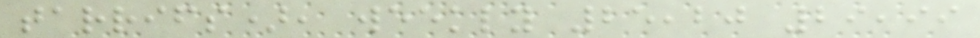tarrifs), weekly 25,20 29,99
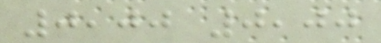0,00 0,00
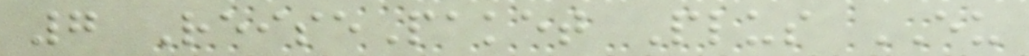7 ReisePaket Plus EU
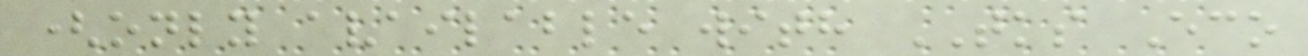(only available with TKS Eco
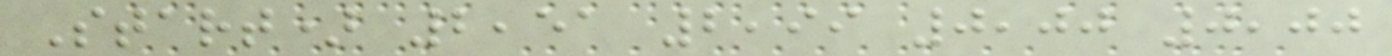Start) 2,51 2,99 0,00 0,00
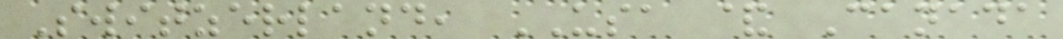Switzerland, USA & Canada
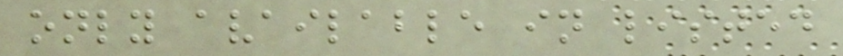only available in listed
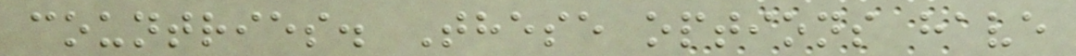countries. These options have
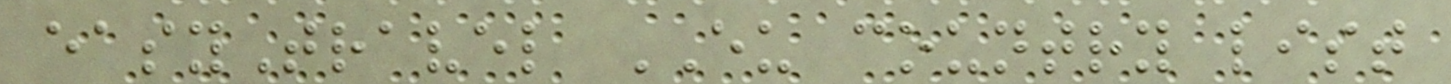easyTravel EU country list
